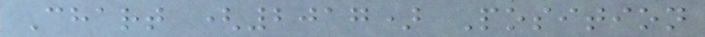Chart (2017) Position
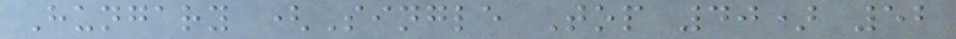Hungary (Single Top 40) 52
